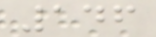146
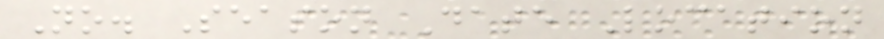No. Season Date Location
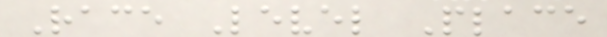Race Level Place
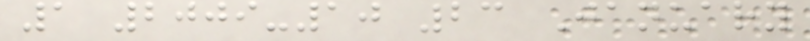1 2009-10 23 January
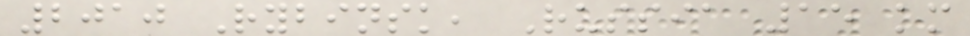2010 Rybinsk, Russia 15 km
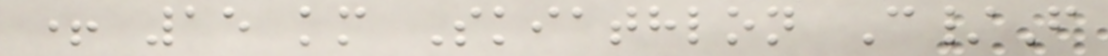+ 15 km Skiathlon C/F
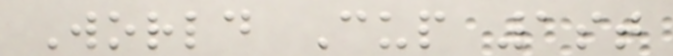World Cup 1st
